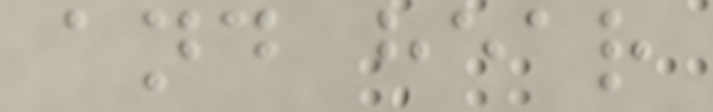and hear
